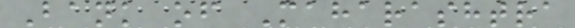Bank of Maharashtra
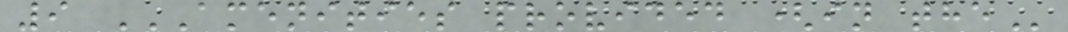9 AMENITIES PROVIDED (IN THE
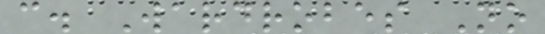c. Wardrobes No
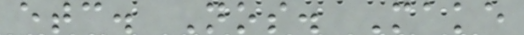etc. Nos. Make
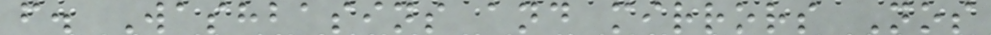f. Washbasins and mirrors Nos
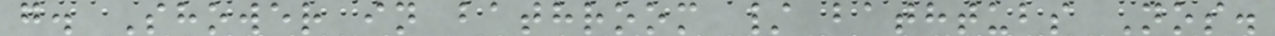g. Shower in bathroom / bathtubs Nos.
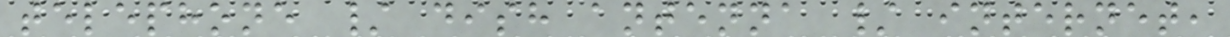telephone / dish antenna / internet,
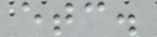etc.
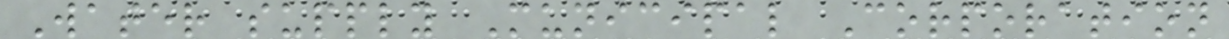Water supply Municipal Corporation
